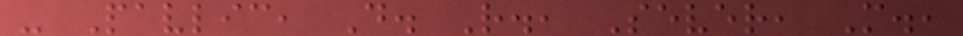- Pavlic, D. R., Sever, M.,
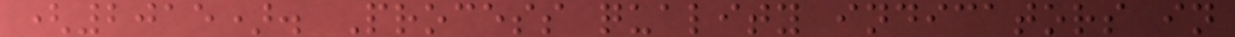(2015). Process quality indicators in
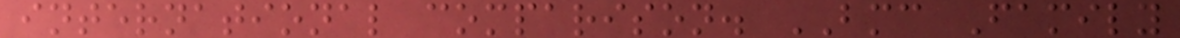international comparison. BMC Family
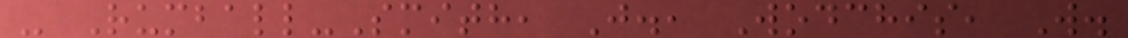- Rumball-Smith, J., Wodchis, W.
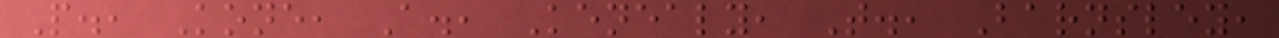P., Kone, A., Kenealy, T., Barnsley,
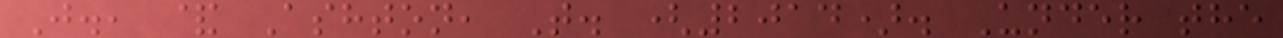J., & Ashton, T. (2014). Under the
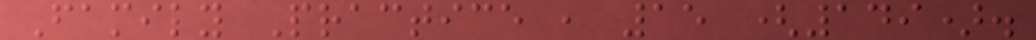Family Practice , 15 (149).
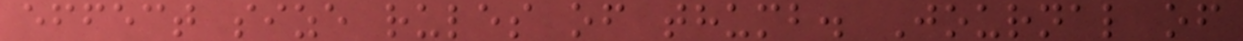effect size rules of thumb. Journal of
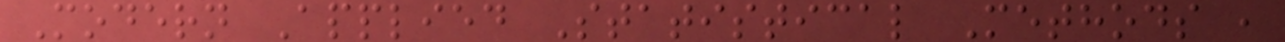Modern Applied Statistical Methods ,
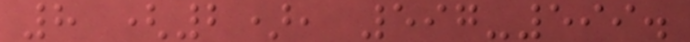8 (2), 597-599.
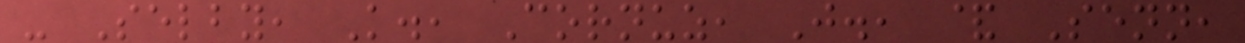- Selby, K., Cornuz, J., & Senn,
